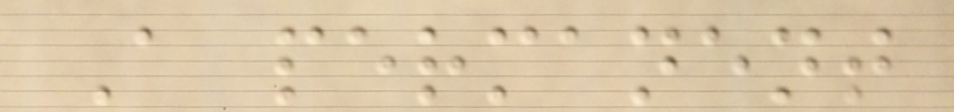A permanent
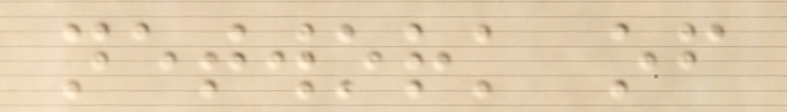network of
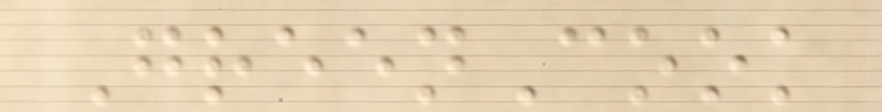GreenCook
